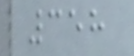358
